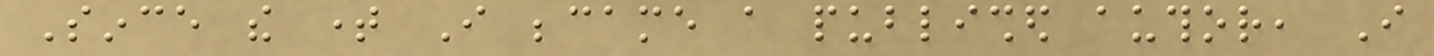Since the time I became a published author, I
